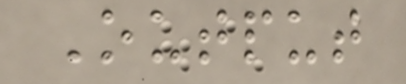Output
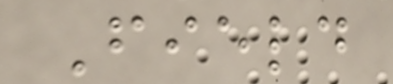Field
